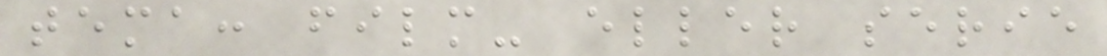tema: film- eller serie
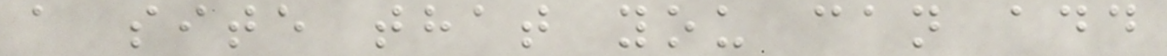a site that you can add
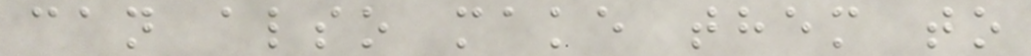can also make them to
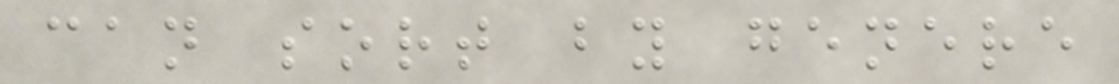can sort by genere
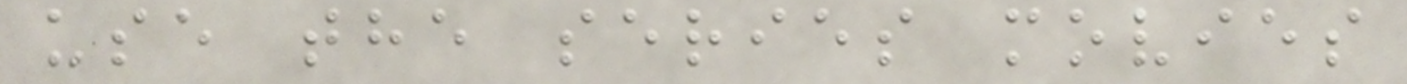use the series movies
